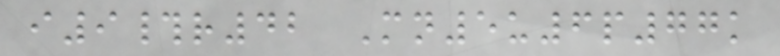i9#r42 Mn5u6p77k
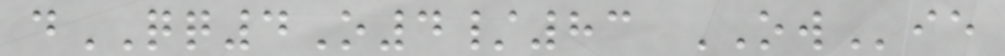dQQ4O4/83 OWie
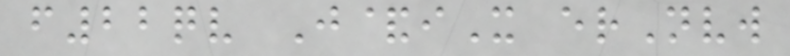f22qv J&iX erNvw
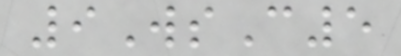9WsC5
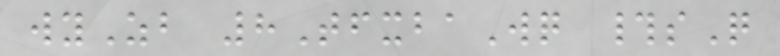wyZb 8TfxbaWq #sQ
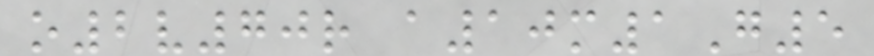o2v70r a10m1G5
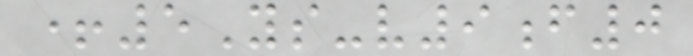+5Ys-v9f0
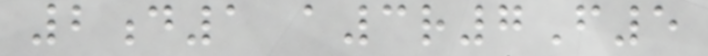2d1 a3r7F5
